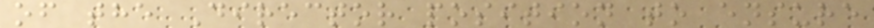of the Director position to ensure
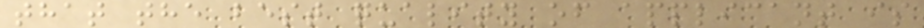that the best quality of applicant is
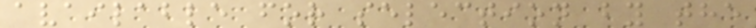available for selection by the
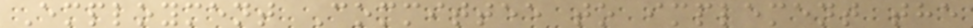Employment Committee to implement the
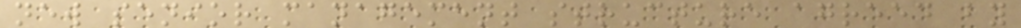new senior management structure agreed by
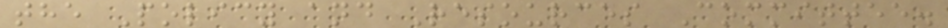the Policy and Resources Committee.
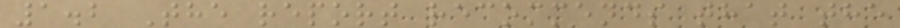1.2 The report recommends that the
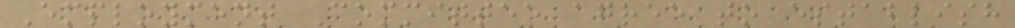Employment Committee agree to establish
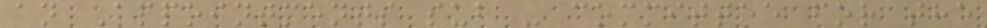an Appointments sub - committee for the
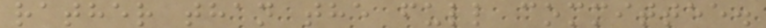rather than the full committee.
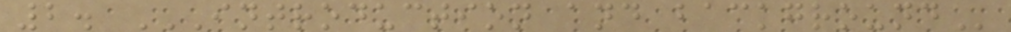2. INTRODUCTION AND BACKGROUND
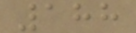188
